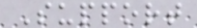Support
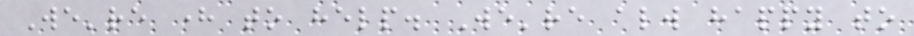We're here to help. We're always happy to
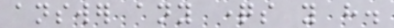answer any questions you have.
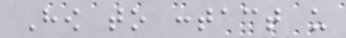How to contact us
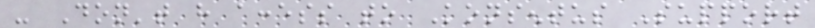- Don't have access to Konsentus Support
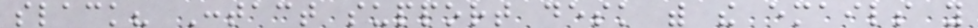slack? Contact support desk with the emails you
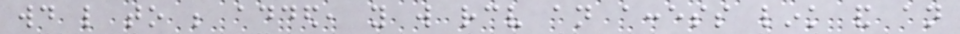would like to be added, you will receive an access link and an
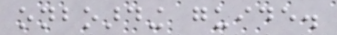onboarding guide.
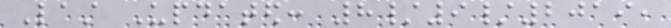Last Updated: 8/9/2019,
